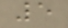5
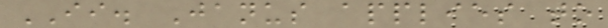II. Janus applies to
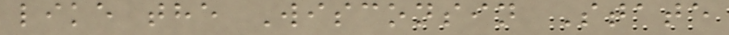like the Wisconsin State
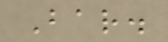Bar.
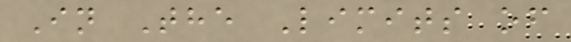In The Limits of
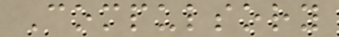Compulsory
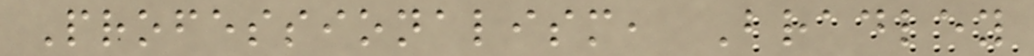Professionalism, Bradley
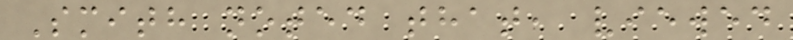Smith noted that, viewed
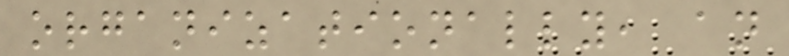organizationally, an
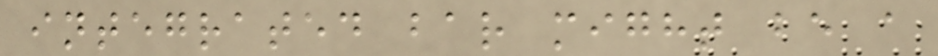integrated bar might be a
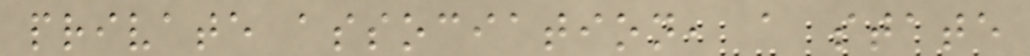private association, a state
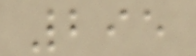295
